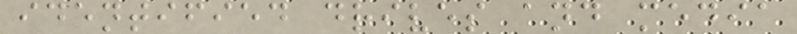identified drives and media
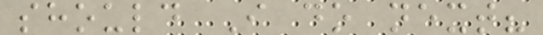should I do next?
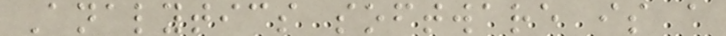Analytics software is a
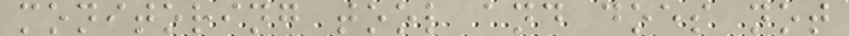monitoring tool and does not
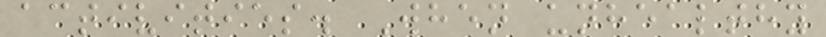activities. When unhealthy
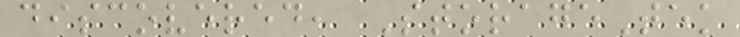discovered, StorageTek
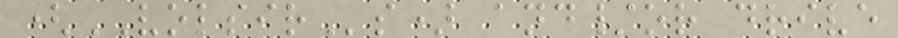(VOLSIRs) and/or drive
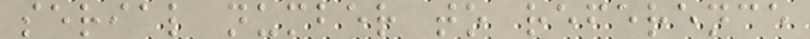serial number to reference
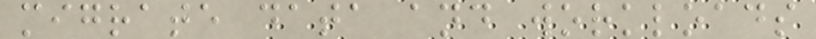migrate data and workloads
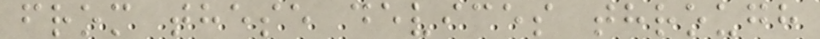from these devices through
